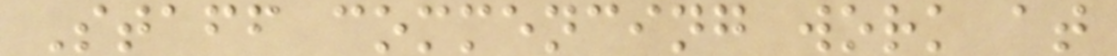Staff commencing work at
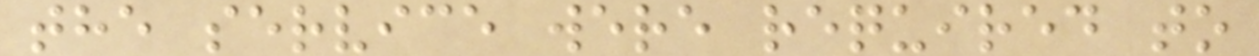the service were required to
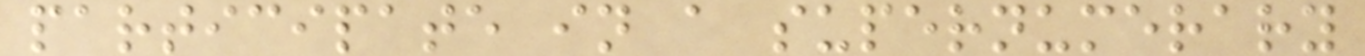participate in a supernumerary
